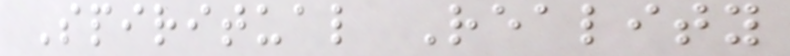Spiritual Reality
